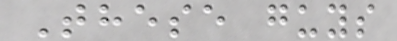These guys
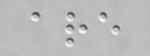are
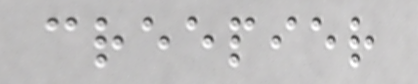creepier
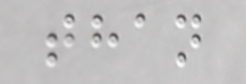than
